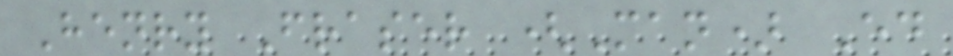Henry Fraser (Man) Ed
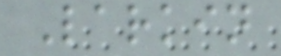Larkin
